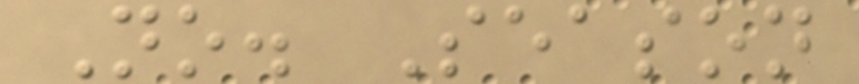No. Season
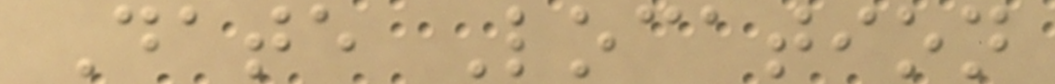Date Location
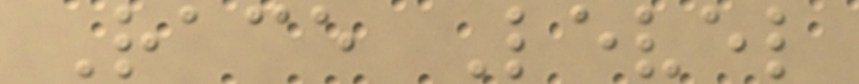Race Level
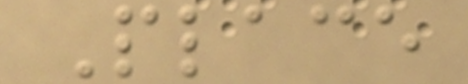Place
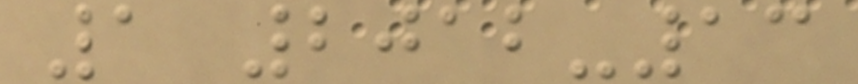1 2012-13
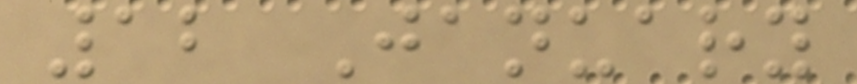12 January
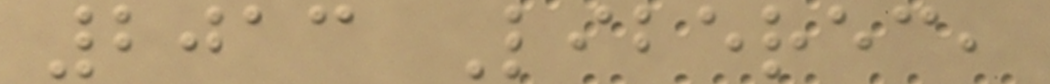2013 Liberec,
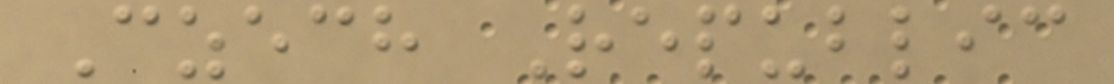Czech Republic
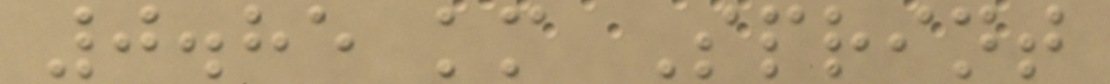0.85 km Sprint
